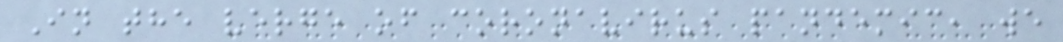In the verge of coronavirus pandemic, we
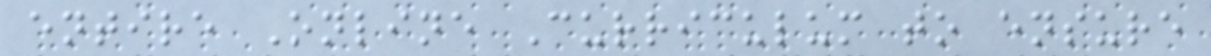entire Online Curriculum to ensure
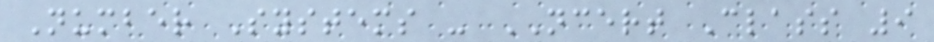Number Systems - NCERT Class 9
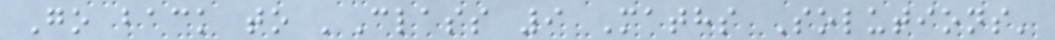Go back to 'Class 9 Maths Solutions'
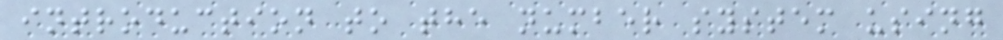introduction to the number system using
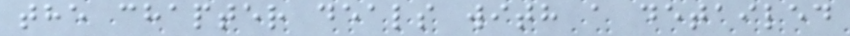the chapter deals with a detailed
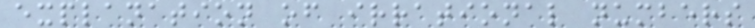explanation of irrational numbers
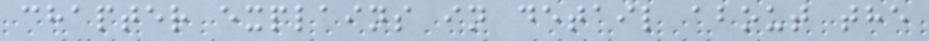chapter explains in detail about the
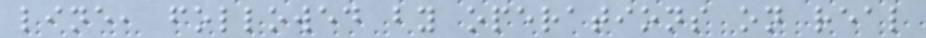line, followed by operations on real
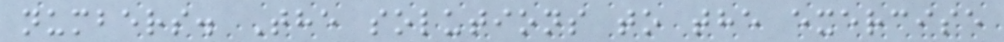numbers. The solutions to the exercise
